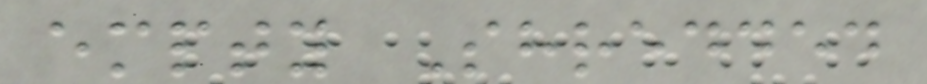empty Shredded
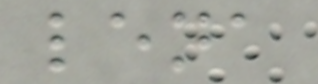lena
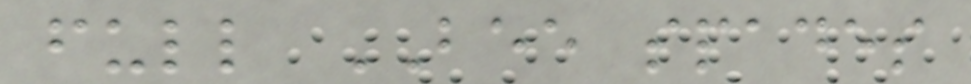full BEE spades
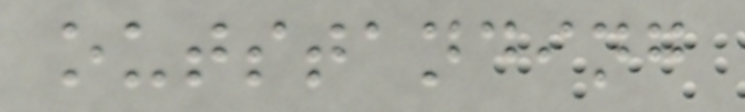outstanding
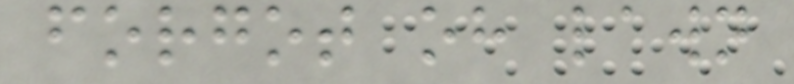forgot oh lawn
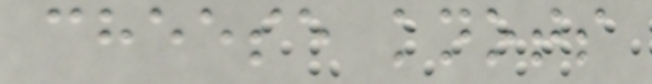cheese knots
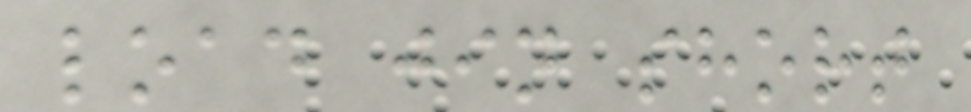load jin short
